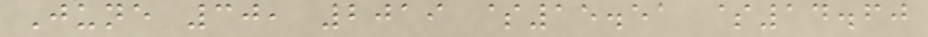June 30, 2019 $15.51 $14.60
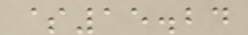$15.24
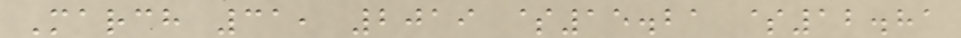March 31, 2019 $15.21 $12.81
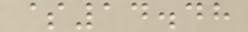$14.48
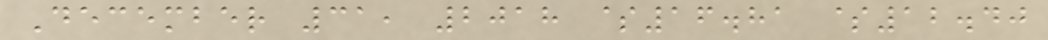December 31, 2018 $16.81 $12.40
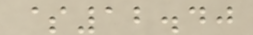$12.40
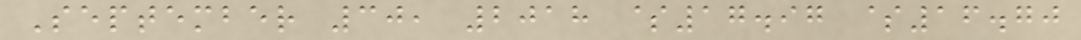September 30, 2018 $17.97 $16.70
